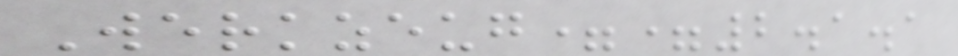Werkzeug==2.1.1
